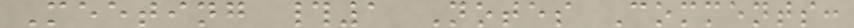Meeting #1 Notes Comments:
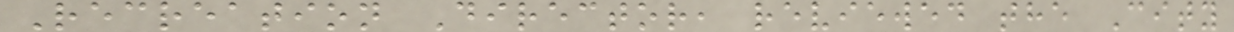Recreation Director, reviewed the City
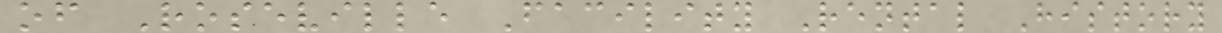of Roseville Facility Rental History
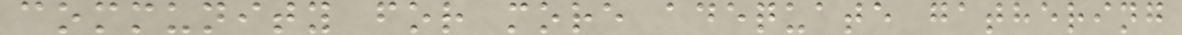community for more adequate gathering
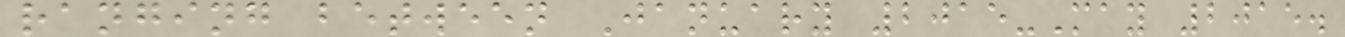ranging between January 2015-May 2015.
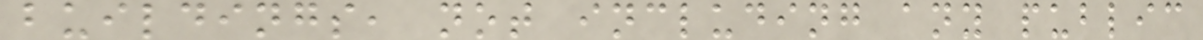buildings, not including any public
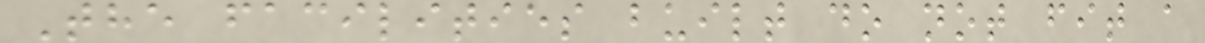The facilities built do not fit a
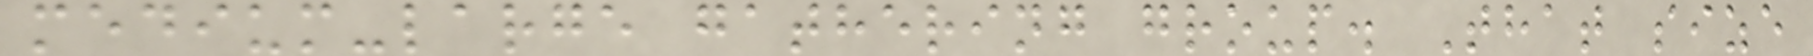medium-large gathering group. That size
